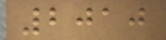2010
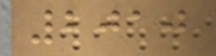2010
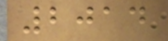2014
